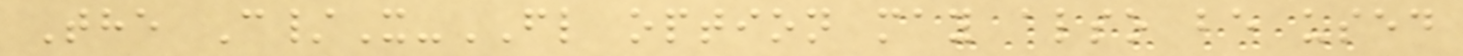The C/X-FL option may also be used
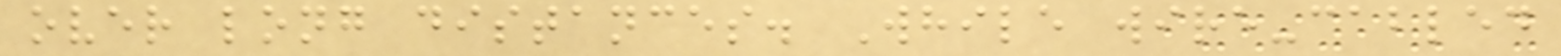over long distances. While wire-cabled
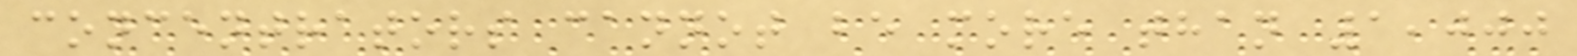concentrators cannot be more than 1,000
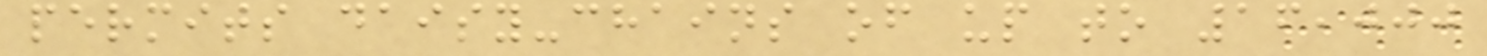permits daisy-chains of up to 16,000
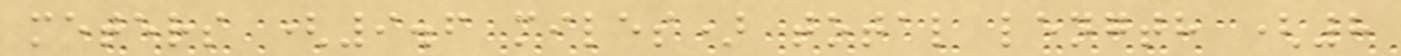meters (9.6 miles) total length (8
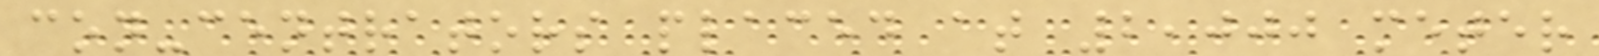con-centrators placed at 2,000 meter
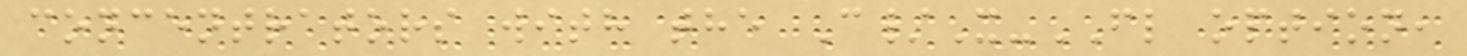concentrators with the C/X-FL option,
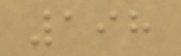198
